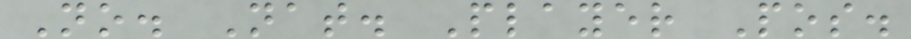No. Nat. Player Pos.
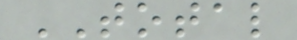TOTAL
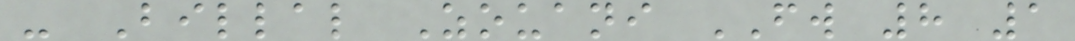- Billal Zouani FW 8 1
